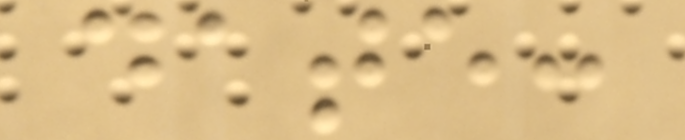date:
